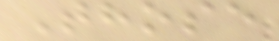Those
